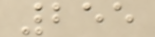255
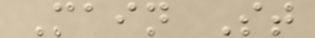Main St
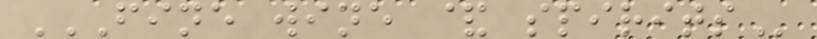FINE WINE & SPIRITS
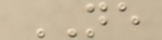NE
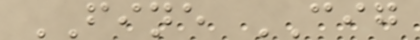FINE CIG
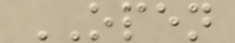OPEN
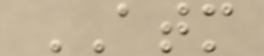ATM
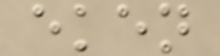eken
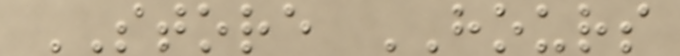STORE HOURS
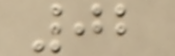02
